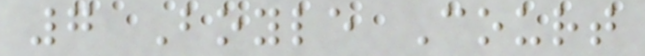7 Boyle Court
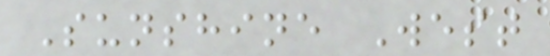Sunshine West
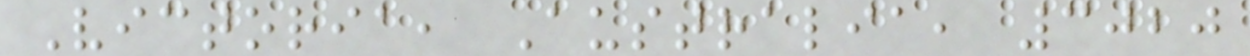Victoria, Australia, 3020
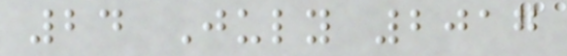24 July 2017
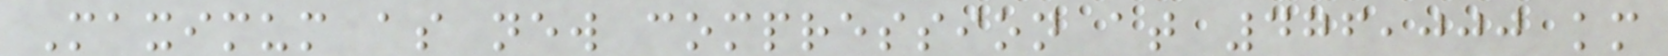Maximum as new compression at 476,000 km
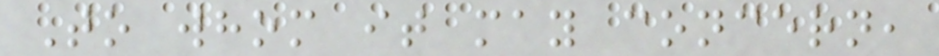To whom it may concern,
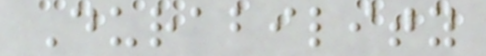Durability
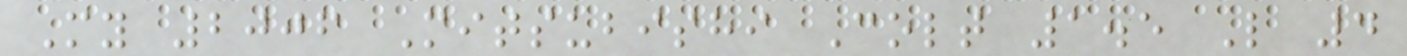My 2006 Mitsubishi Colt 1.5 L 4
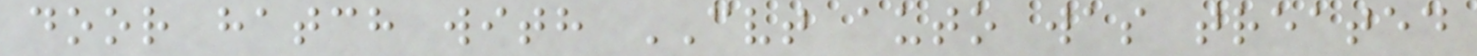door hatch with CVT auto was treated
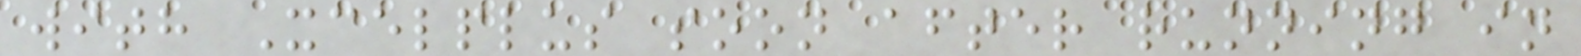with Xcelplus soon after running in
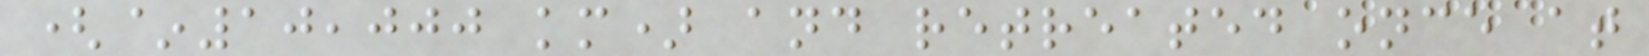(~10,000 km) and retreated once at
